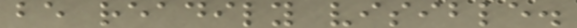be readily visible.
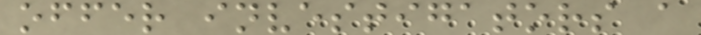offer investigators a
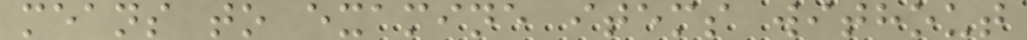means to examine items without
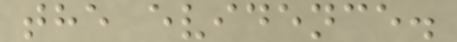the evidence.
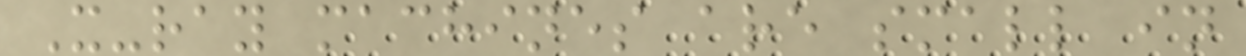X-ray machines are small in
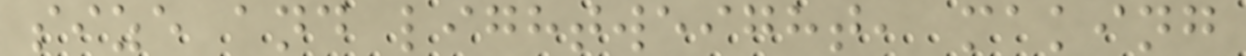size and lightweight, making
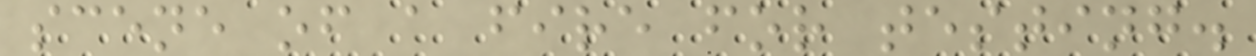scene of a fire for testing.
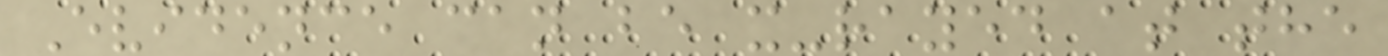Evidence can be x-rayed at the
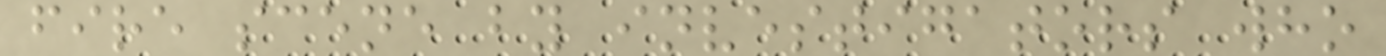fire scene by investigators who
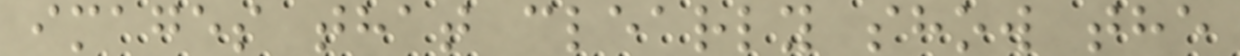images that clearly show the
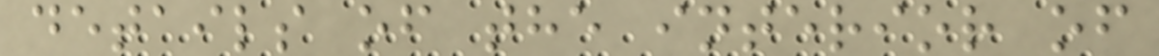details of the interior of
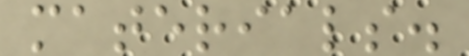materials.
